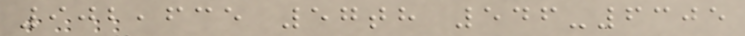902,635 57th 546-6305
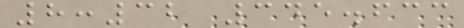8:32 345.633
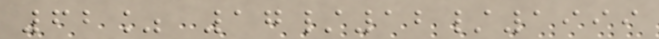62% 17/12/1999
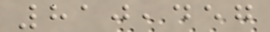810,457
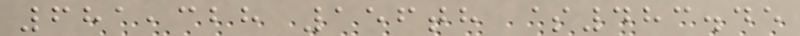681,328 156th $483.45
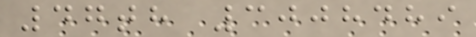47th 3008489
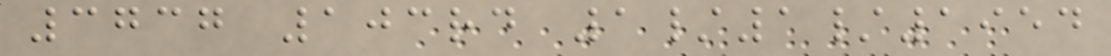3737 103rd 1/1/1954
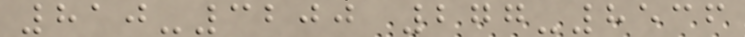810-3200 277-8536
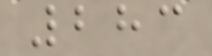283
